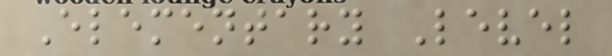Elementary Level
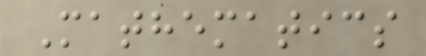Mathematics
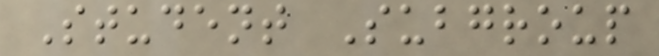Student Subgroup
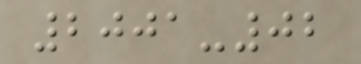2001-02
